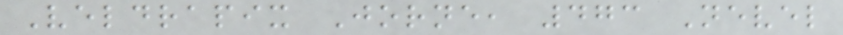Veldrapix Jorne, 473 Nevel
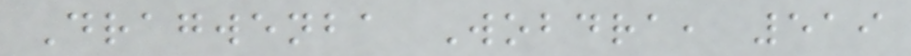Dragwenba Wobdra, 519
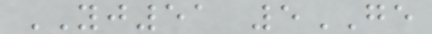YJ51 5GE
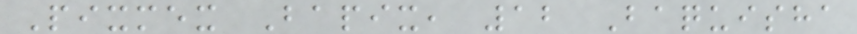Pixmex Bapix, 12 Baquisha
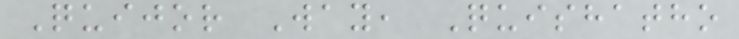Quijor Way, Quishatho
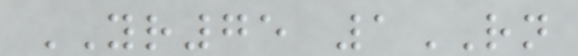YR75 1RN
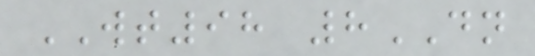WT98 8DN
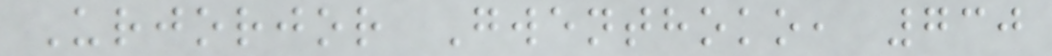Urjorjor Gwenthoko, 730
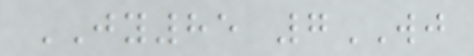JY85 7WJ
